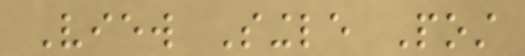View Single Post
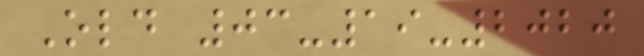Old 03-19-2020
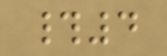#4
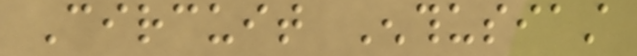Circuit Enthusiast
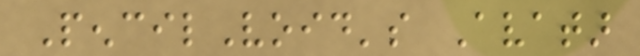PencilVoid's Avatar
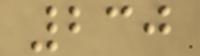230
